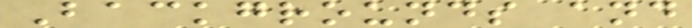Backgrounds and
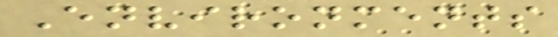Environments
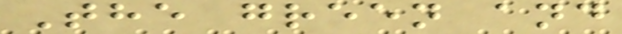The green and
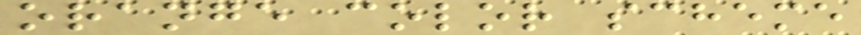orange color scheme
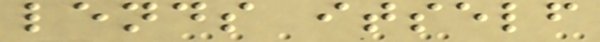lends itself
